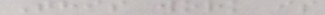This work is
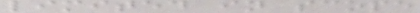limited in scope
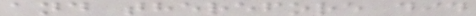and therefore did
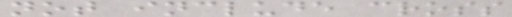not include cross
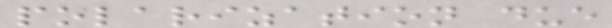polarization due
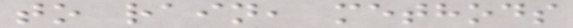to rain, methods
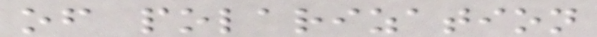of polarization
